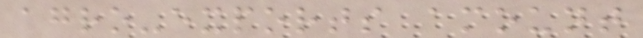agro-exports amount
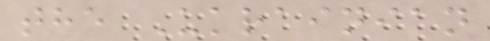the Ukrainian
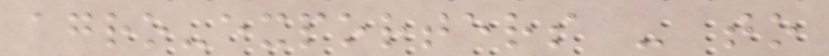agro-exporters - to
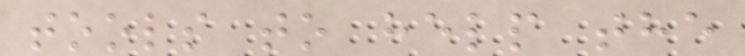tools to help the
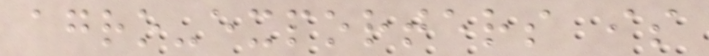agro-exporters is
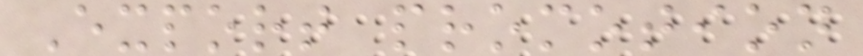Export promotion
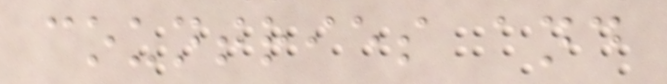countries and
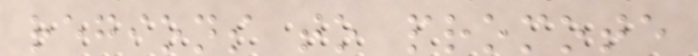regions to promote
